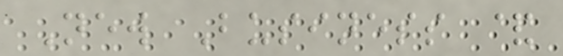New Business &
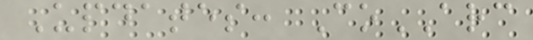Updates: CoARC
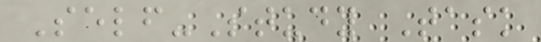Self-Study Task
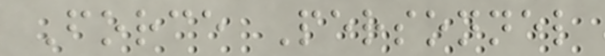Force Personnel
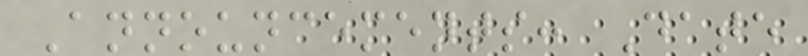Announcements: Date
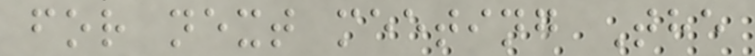for next meeting The
